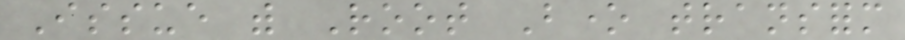Issue with Root Bone transform
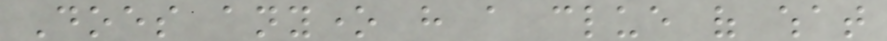Does anyone have a clue of what
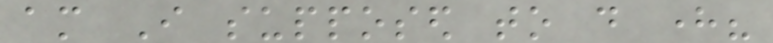am I supposed to do here?
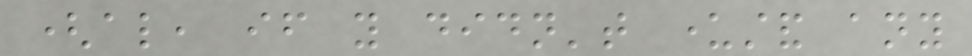(also, if you didn't understand any
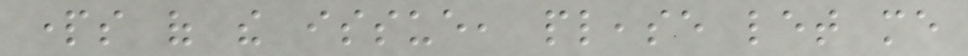parts of the issue, please let me
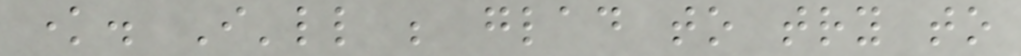know. I'll be glad to try to
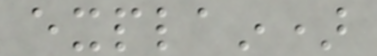explain)
